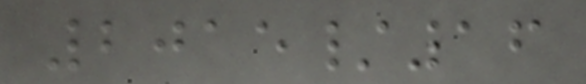2015/16
